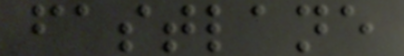fastlane
